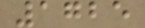1725
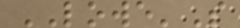LOWE'S
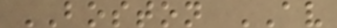BOSTON AV
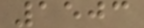1503
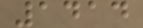1414
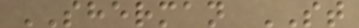SHERMAN ST
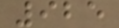925
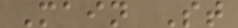Main St
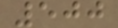500
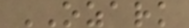OZARK
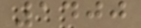1400
